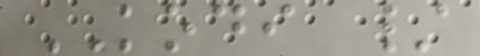KODI /
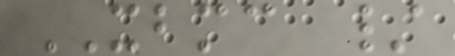XBMC /
